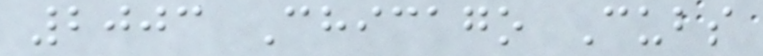2003 Chicago Cubs
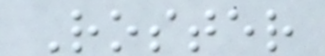Roster
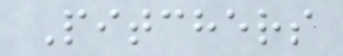Pitchers
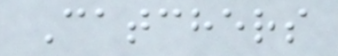Catchers
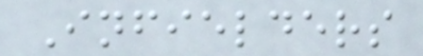Infielders
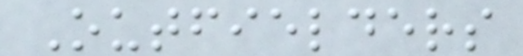Outfielders
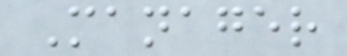Manager
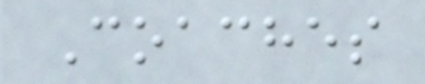Coaches
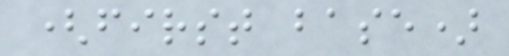(first base)
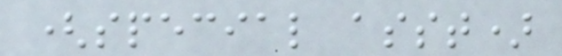(special asst)
